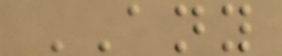ANY
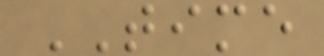TIME
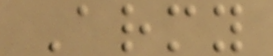Army
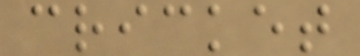cricket
